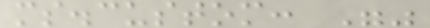ms.custom: ""
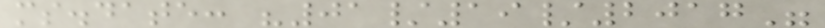ms.date: "01/19/2017"
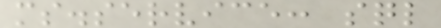ms.service: sql
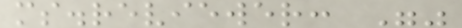ms.reviewer: ""
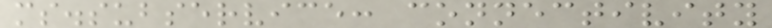ms.subservice: connectivity
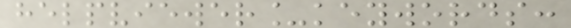helpviewer_keywords:
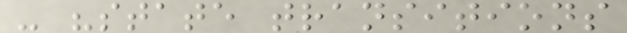- "state transitions
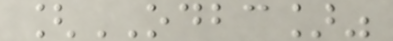[ODBC]"
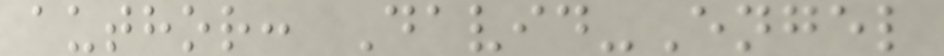author: David-Engel
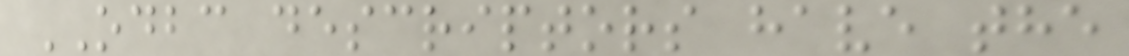ODBC descriptors have the
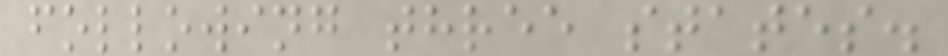following three states.
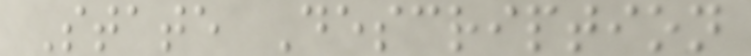State Description
